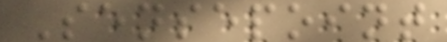Sensepoint
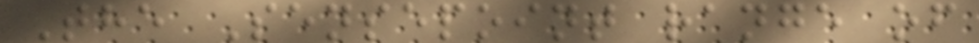The Sensepoint range of
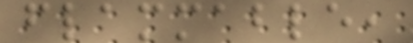flammable,
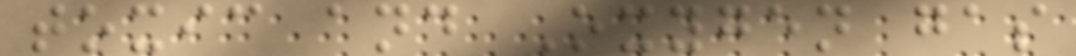toxic and Oxygen gas
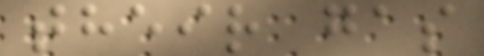their gas
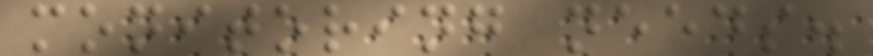monitoring needs.
